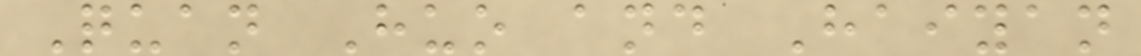Quan Huo and Haiyan
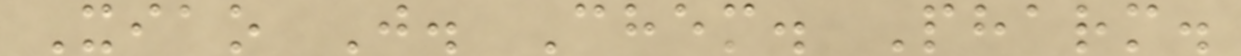Xiao J. Chem. Pharm.
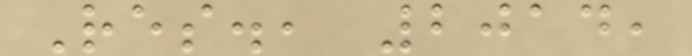Res., 2014,
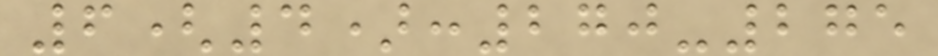6(4):270-275
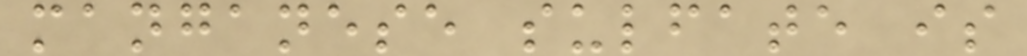manganese sulfate is
